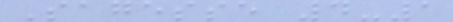Sagesse 4-1
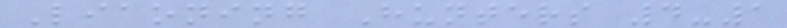Liaoning Hunters 4-1
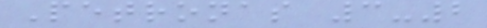Petronas 3-2
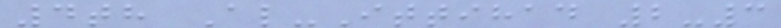4th Al-Ittihad 2-3
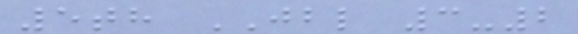5th JBL 3-2
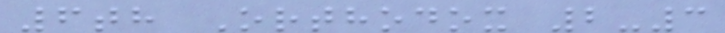6th Orthodox 2-3
